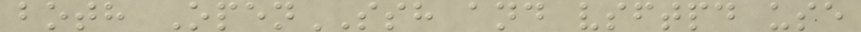both OpenSSH and vsftpd use
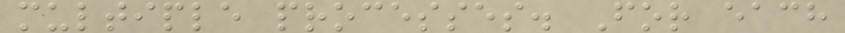multiple processes. For each
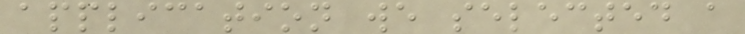application we selected a
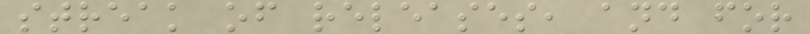streak of releases, and for
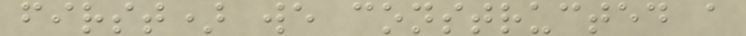first) we constructed a
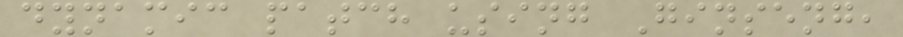dynamic patch using Ginseng,
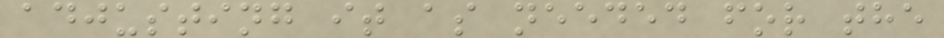adjusting it as needed for the
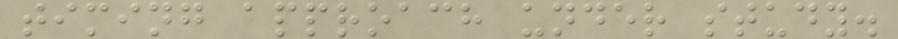timing approach under study.
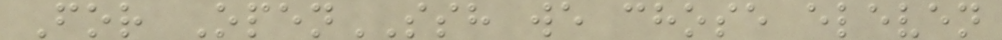For OpenSSH we chose eleven
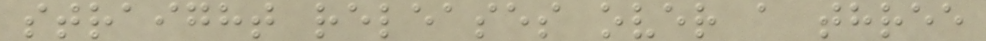straight releases over a three
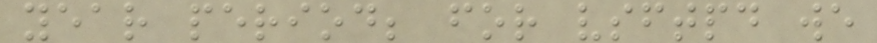year period; for vsftpd we
